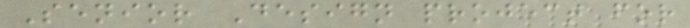Senior Design project for
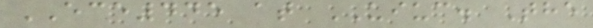ECE445 at UIUC. The
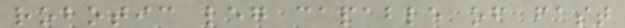robotic leg capable of fast
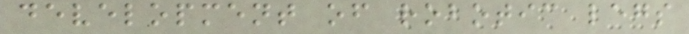development of robotic legs
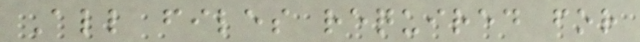All files required for
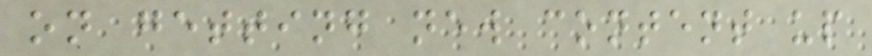on getting new content up
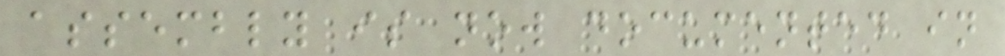assembly is now documented in
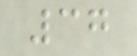37
